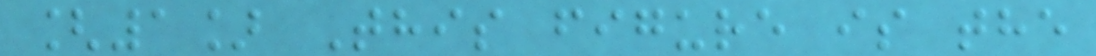[1] This figure is the
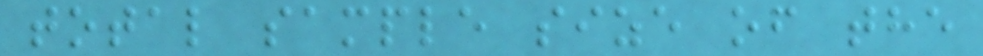total sample size of the
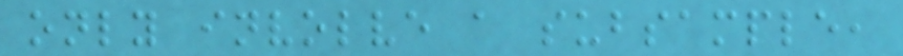only involve a subsample,
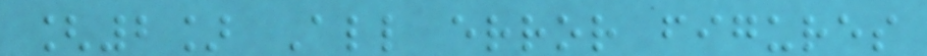[2] All error figures
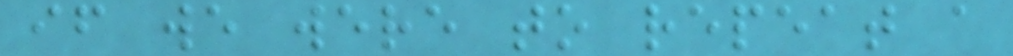if we were to repeat a
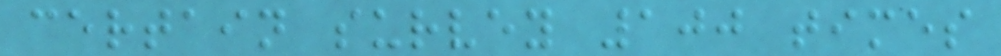certain survey 100 times
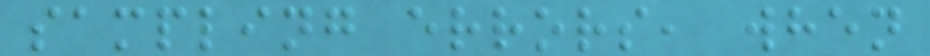sampling errors, when
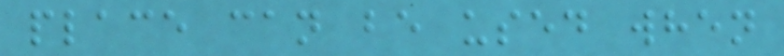place can be used when
